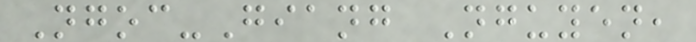Ngoc-Giang Nguyen,
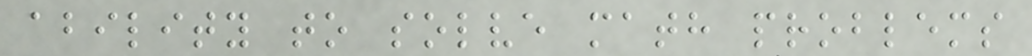ability to solve math problems
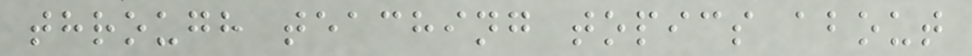through teaching topics about
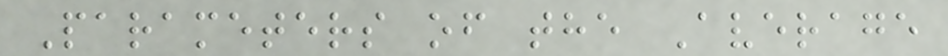Parameters of the Average
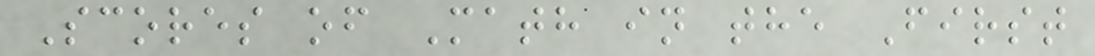Scores of Math in the First
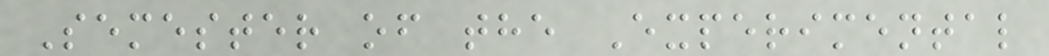Semester of the Experimental
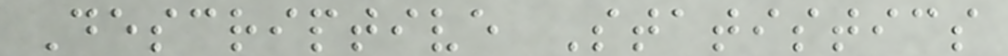Descriptive Statistics
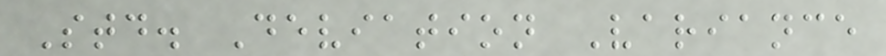Std. Deviation Variance
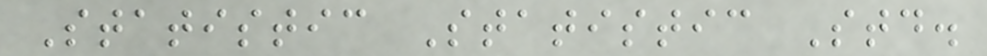Statistic Statistic Std.
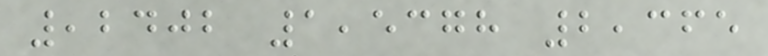,2402 1,5378 2,365
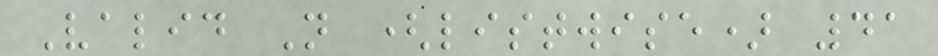Valid N (listwise) 41
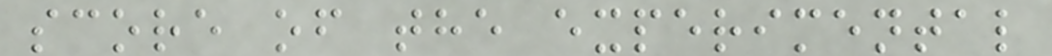score of the experimental
